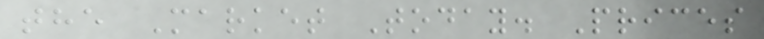the Market Today. Prices
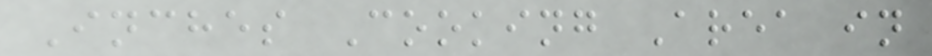Inches Cooking Area in
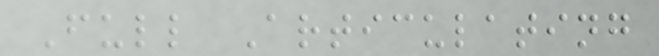Full Articulating
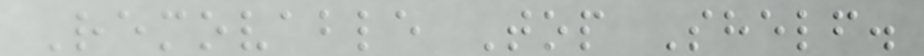Removable Top Shelf.
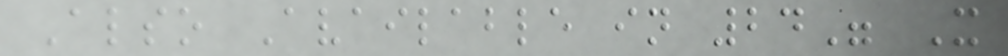Also Available in 24" X
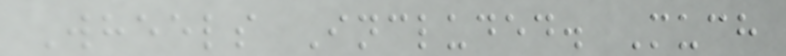Wheels Included. Much
